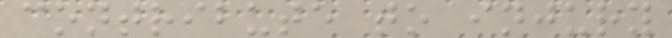contribute to injury
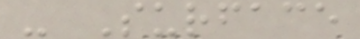- Surface
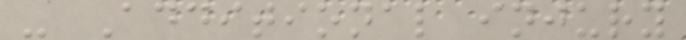- Additional injury
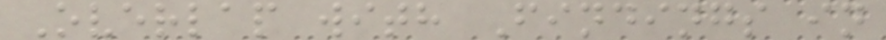Overlap with Findings in
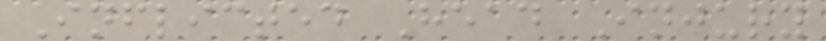Inflicted Head Injury
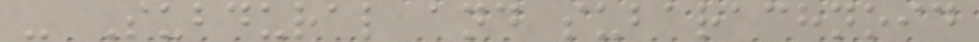- Subdural and subarachnoid
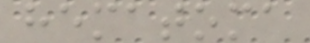hematoma
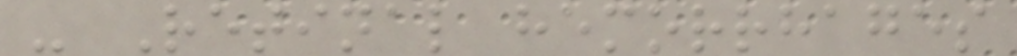- Retinal hemorrhages
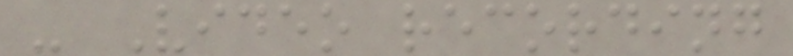- Video recording
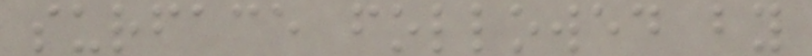surface followed by
